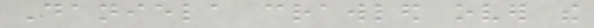Daniela crawled over the
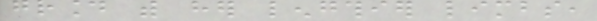ground with her lengthier limbs,
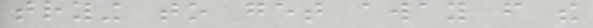trying to get away from the
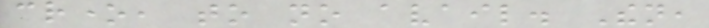crone, to no avail. Then,
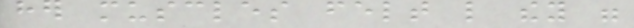her muscles felt like they were
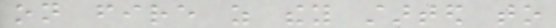on fire as they started to
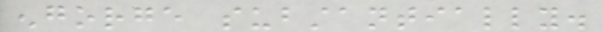engorge substantially.
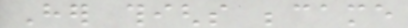Her thighs became
